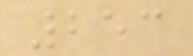253
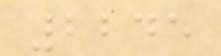2245
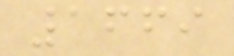1669
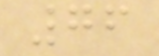76
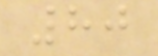80
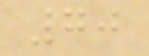70
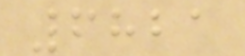6821
